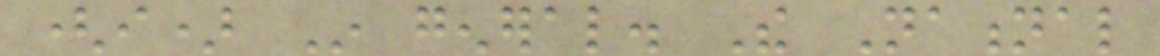(i) In general. The National
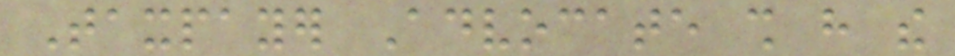Taxpayer Advocate shall have the
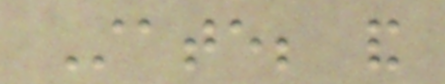State; and
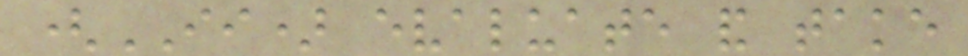(II) evaluate and take
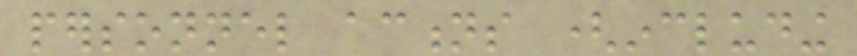personnel actions (including
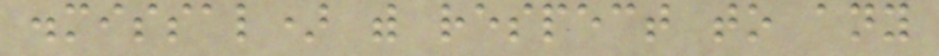dismissal) with respect to any
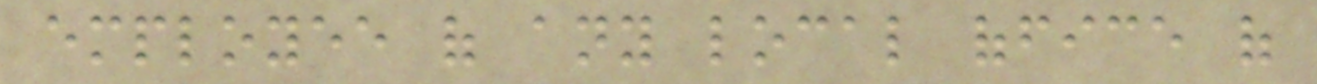employee of any local office of
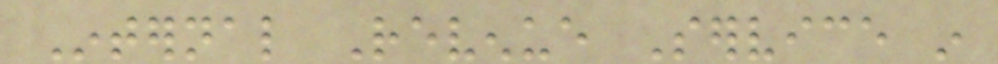Internal Revenue Service in
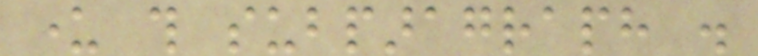under this subparagraph .
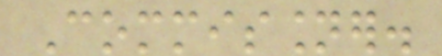Commissioner.
